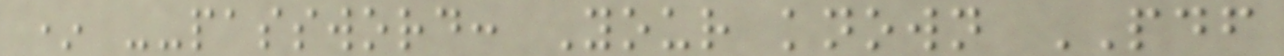* --password: Your known PDF
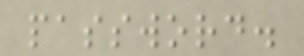password.
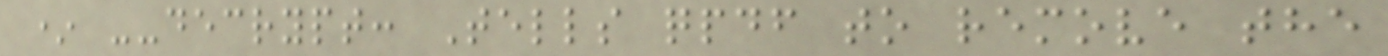* --decrypt: Tells qpdf to remove the
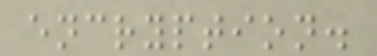encryption.
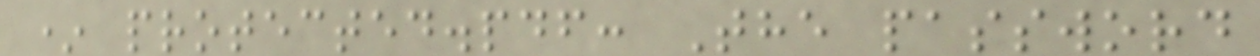* protected.pdf: The password
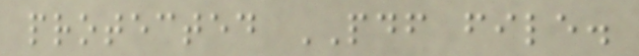protected PDF file.
